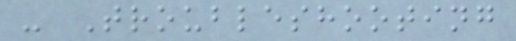- Troubleshooting
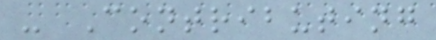- Contributing
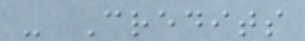- Credits
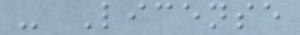- License
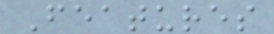Features
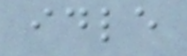idle
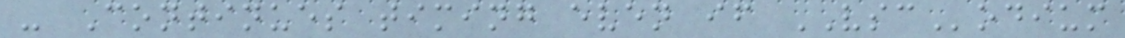- Continues timing even if VSCodium
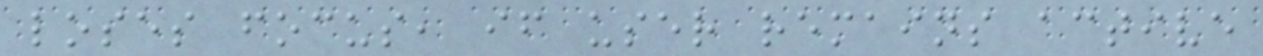loses focus, if user remains active
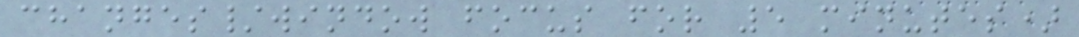changes/window focus for 5 minutes)
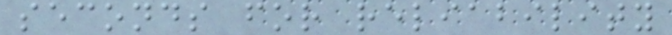seconds for reliability
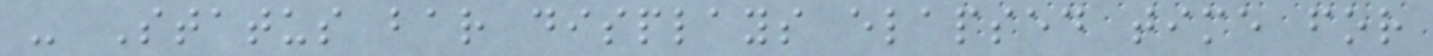- Status bar displays elapsed time for
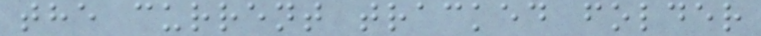the current tracked folder
